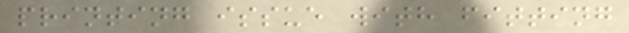printing issue with fitting
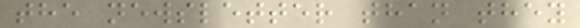the newsletter than they
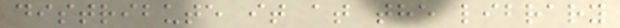distribute it at the library
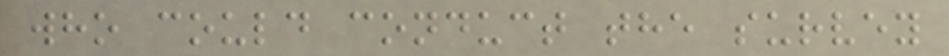who could conduct the survey
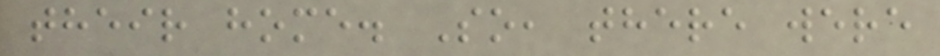their home. So, there were
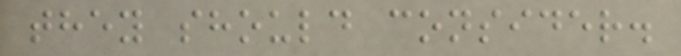they should consider.
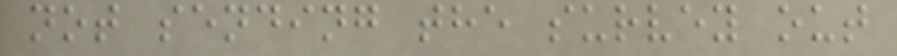not sending the survey out
